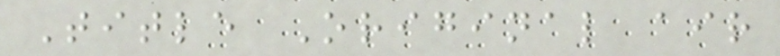Title Original air
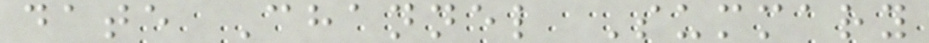date Channel Summary
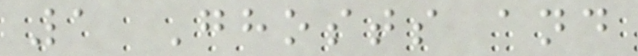1 Ghosts and
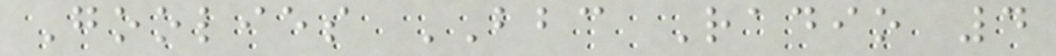Goolies BBC Radio 4
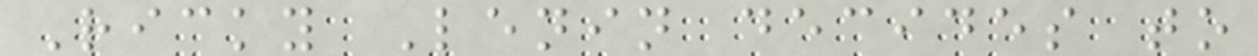Ricky Lenin decides to
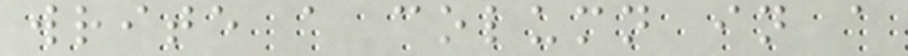write a column in a
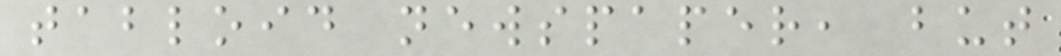tabloid newspaper, but
